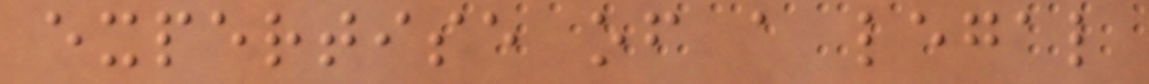expertise of a legal
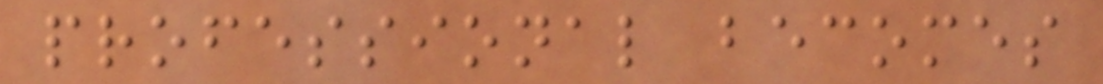professional becomes
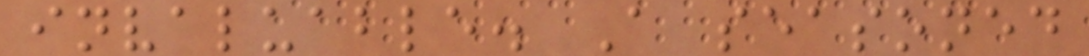invaluable. A seasoned
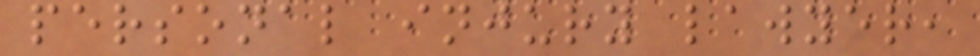personal injury lawyer,
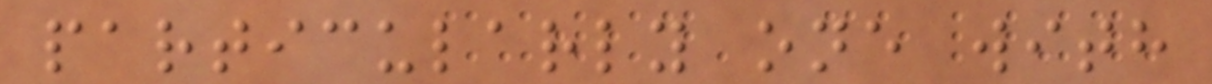particularly one with
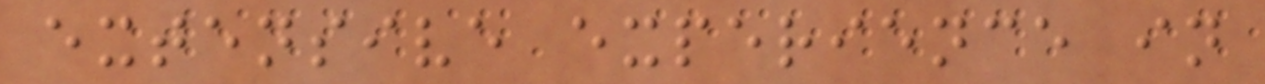extensive experience in
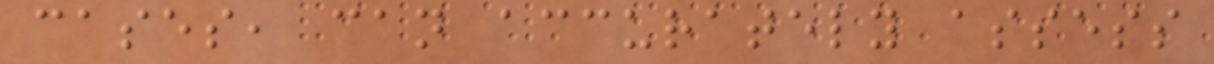cases, can accurately assess
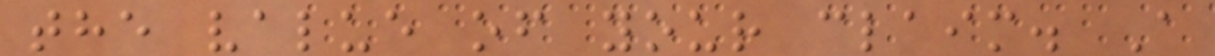the value of your claim. A
